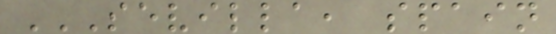SEVILLA, SPAIN
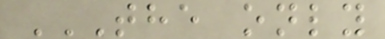THE ONLY
